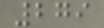279
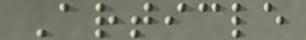Article
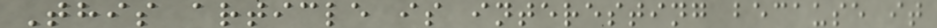This article is interesting because it
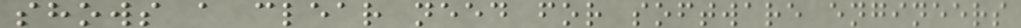shows a clear need for software engineers
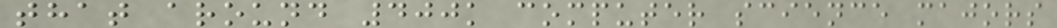that around 400k computer science majors
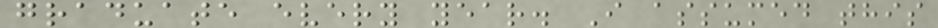graduate every year. I assumed this
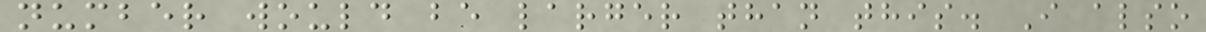number would be larger than this. I also
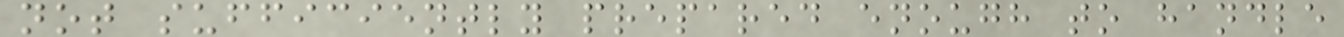not sufficiently prepared enough to handle
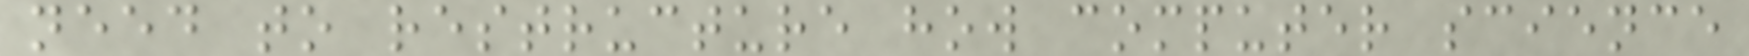need to restructure how computer science
